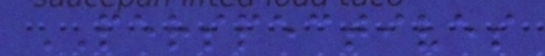PERSPECTIVES
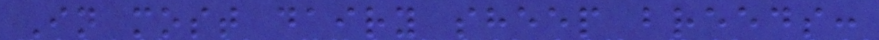In most dairy sheep breeds:
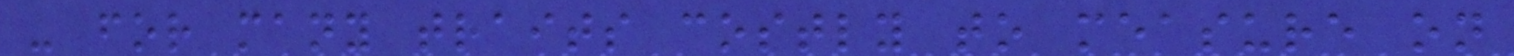- for many traits costly to measure on
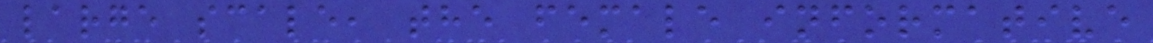large scale, the female informative
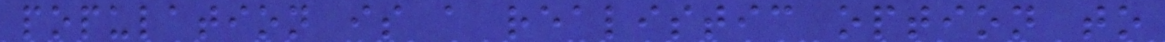population is a realistic option to
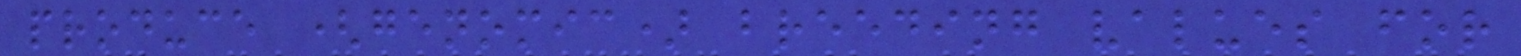produce (genomic) breeding values for
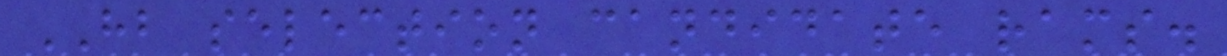HB selection candidate rams.
